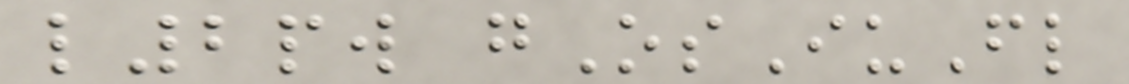l2pw gOsIuFl
